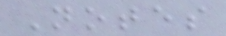Notes
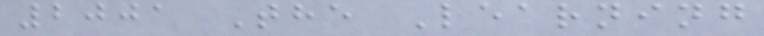2001 The Learning
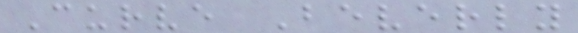Curve Beverly
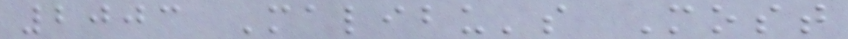2003 Malibu's Most
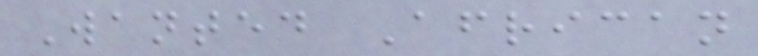Wanted African
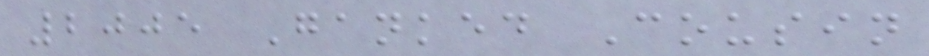2005 Ganked Cousin
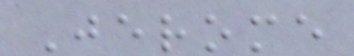Jerome
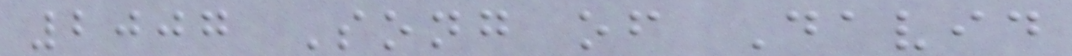2007 Song of David
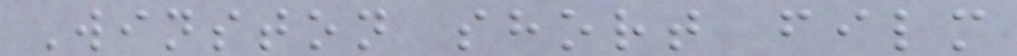Winston short film
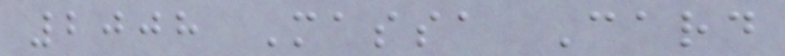2008 Massa Card
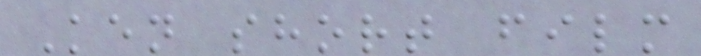Ken short film
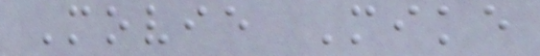Movie Mike
